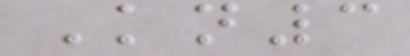Kn3
